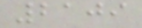2109
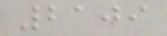2109
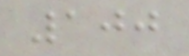100
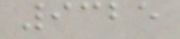9325
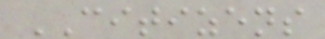CITIZENS
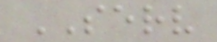SERV
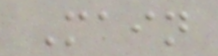Main
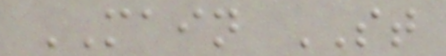MAIN ST
